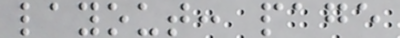layout: page
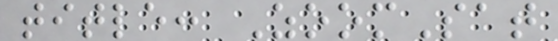title: ZoomSat
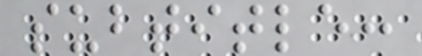subtitle:
